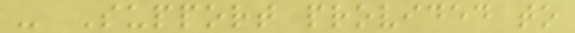- Support provided to
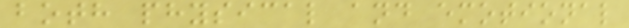both physical and emotional
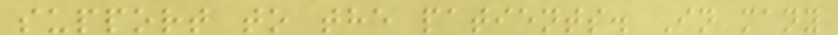support to the patients. In many
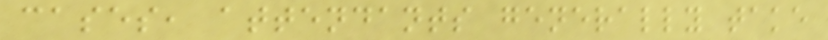cases, attendants generally take
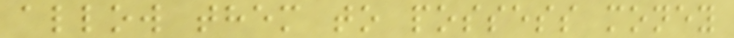allow them to possess money
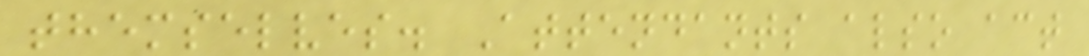themselves. Attendants also act
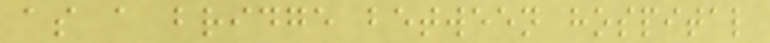as a bridge between hospital
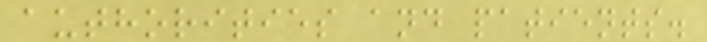authorities and patients.
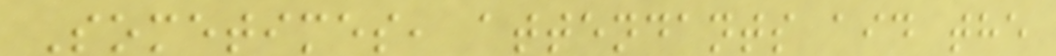Sometimes, attendants aid the
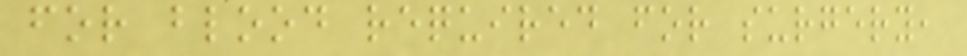for blood required for surgery,
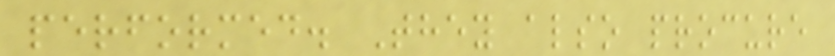performed. They also procure
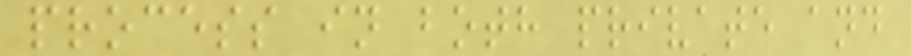process in both private and
